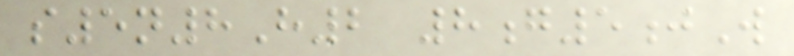s5n8H2 8g5jW
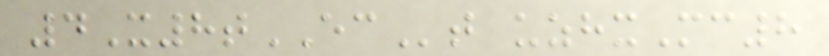4X8tECt uzhxMc8
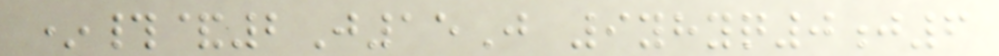*#&2J15J 9yhyq0j6
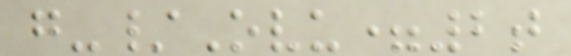g-/Ovu=2t
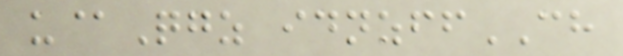u@Qgz idnzffCH
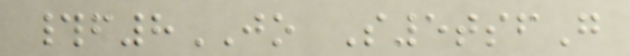#f8JO S5tsfG
